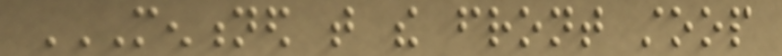MENTIONED THAT THE FRONT STOOP
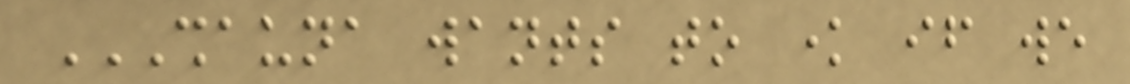SHAUNA WANTS TO KNOW IF WE
